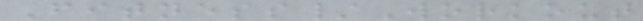Fitness/Workout
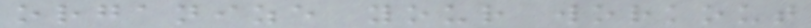organize your workout
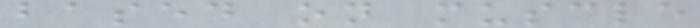based on muscle
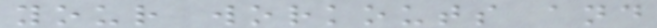your workouts and
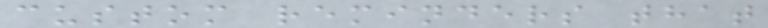custom reminders that
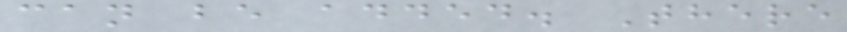can be added. There
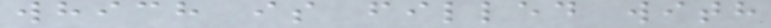which is filled with
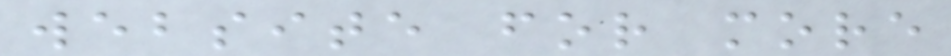website for more
